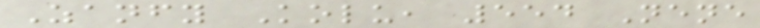Zanfy Kolu, 554 Nene
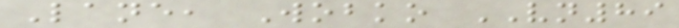Lane, Wobko VN89
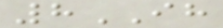8IH
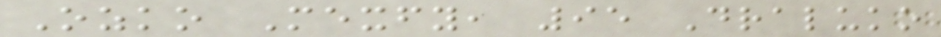Ozko Mexfy, 95 Draluko
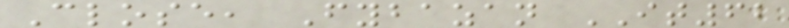Close, Fybazan IT62
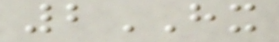2HX
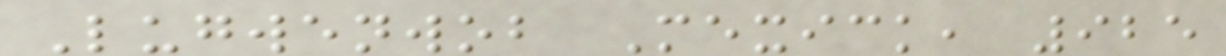Lugwenwob Mexick, 925
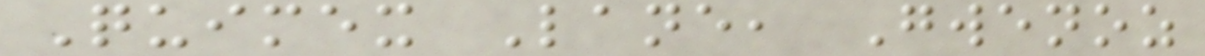Quimex Lane, Gwenoz
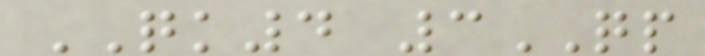QK4 3QP
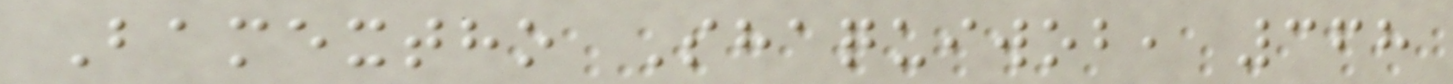Bamextho Shaquiwob, 368
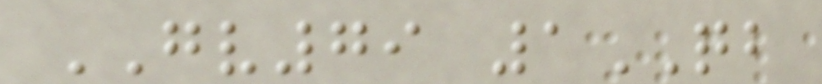GV79 1QB
